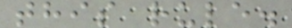this rule.
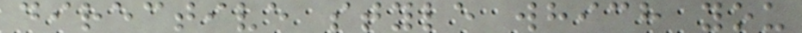directive style which you
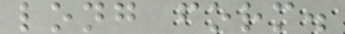long form.
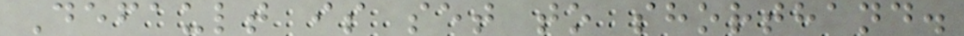Default is set to shorthand.
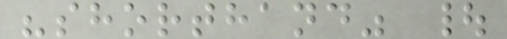"shorthand" |
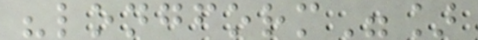"longform"]
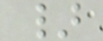}
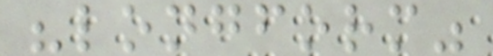"longform"
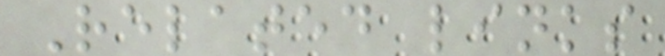Related links
